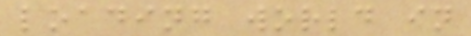loading world in
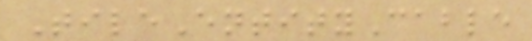TileEntityCable
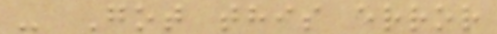- Got this error
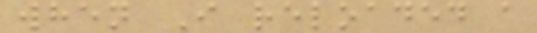when I reloaded a
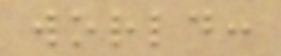world:
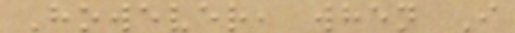However, when I
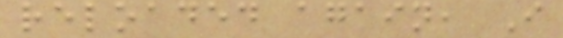reloaded again, I
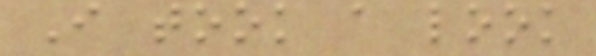I took a look
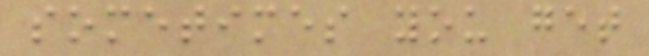sometimes you get
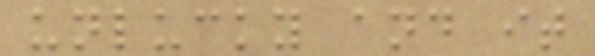unlucky and it
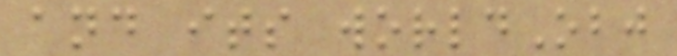and its worldObj
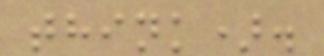think).
